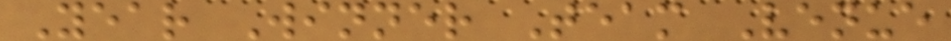Year Winner Team Venue
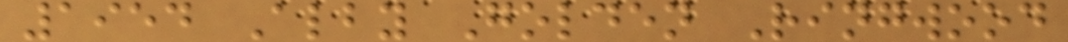1954 Alby Golden Ringwood
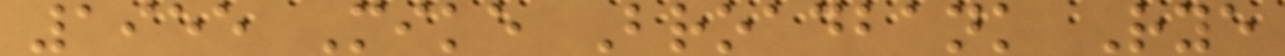1955 Mike Broadbank Rye
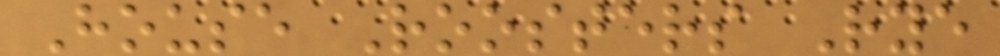House Roosters Rye
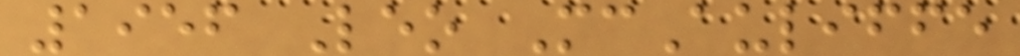1956 Leo McAuliffe
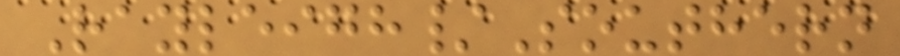Rayleigh/Southern
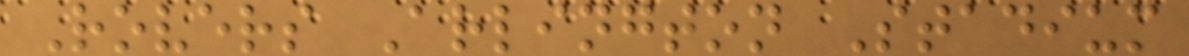Rovers Arlington Stadium
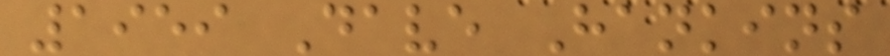1959 Dave Hankins
